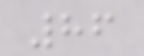86
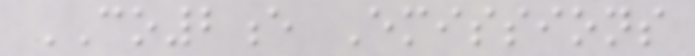CO2e Emissions
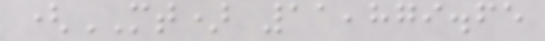(MT) 11,879.65
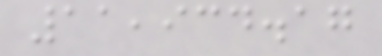11,934.17
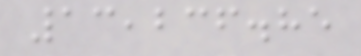13,236.85
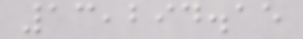13,294.15
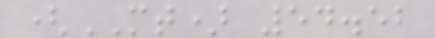(MT) 54.52
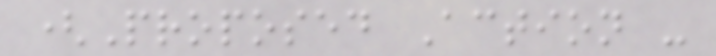(Proposed Action -
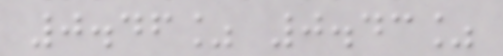0.46% 0.43%
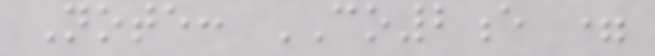Note: CO2e =
